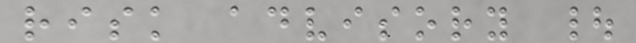risk advisory |
